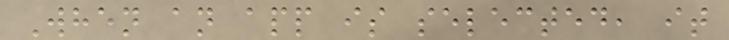When an app is selected, it
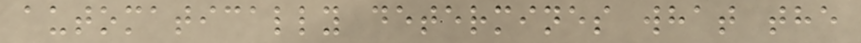automatically determines what the
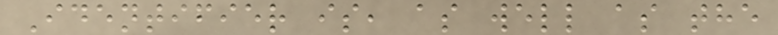Identifier is, as well as the
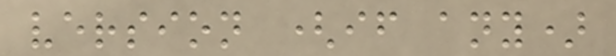version (if any)
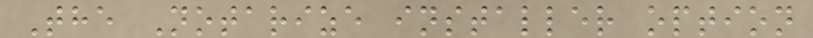The Notarize installer option
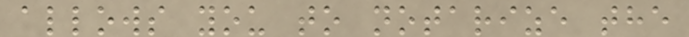allows you to notarize the
